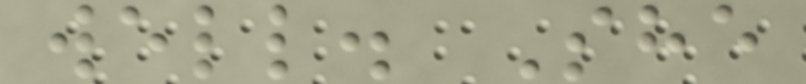well. She
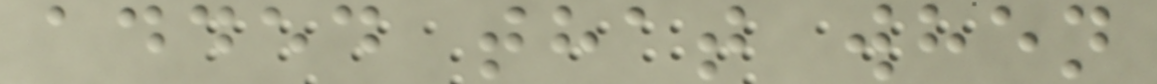added that when
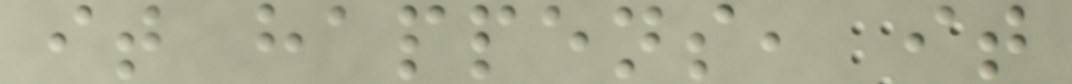it happens, it
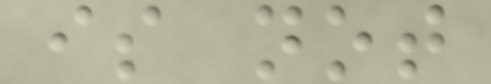is not
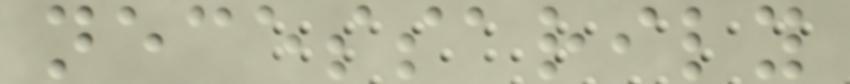necessarily
